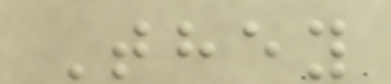They
